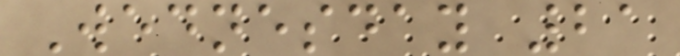Wednesday 21
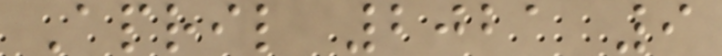April 2021 9
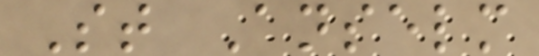St Anselm
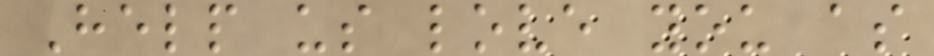Help us love you as
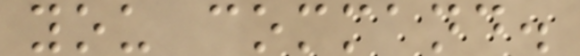you command.
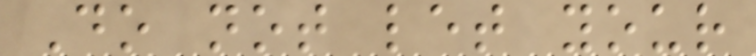Do not let your
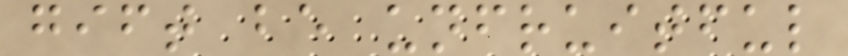gift be unfruitful
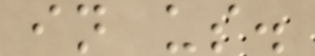in us.
